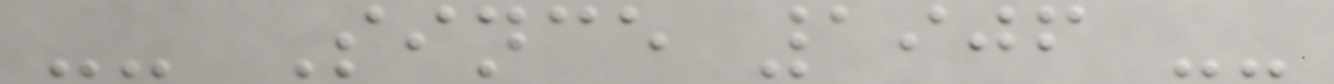-- Since 1906 --
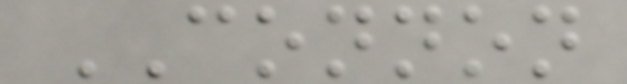CONNON
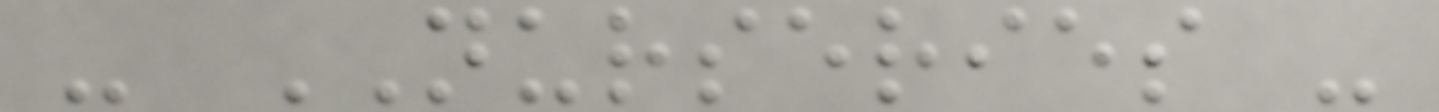- NURSERIES -
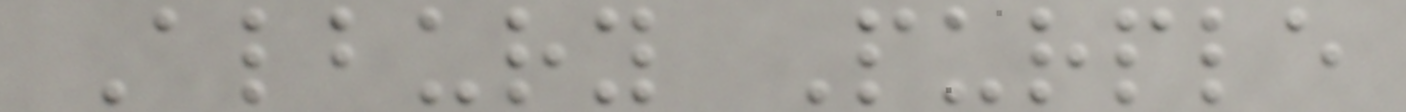Albury Purple
